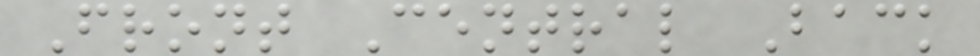Front Central Back
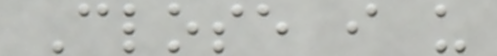Close i u
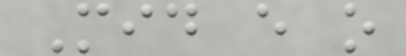Mid e o
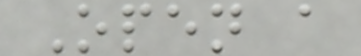Open a
